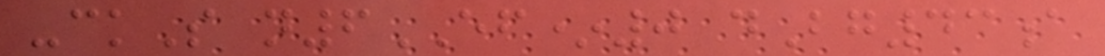-ckS n6EF*0 dBg43a
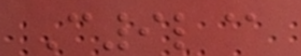C9l@
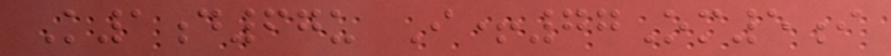K1d67u I+77Om5i
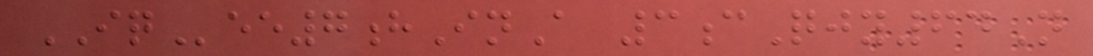IQee7hInA 3cQjy64N
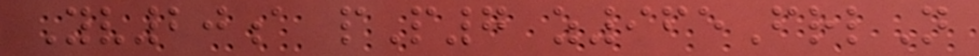Yv20a pP7 z965FrlN
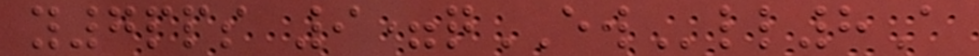y7pps 9=qEWll8A
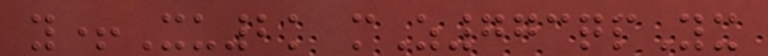y+Xu2k mZ773qpYx
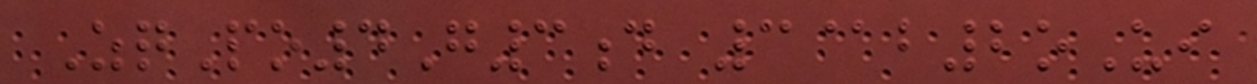ZqPo4G3d 3@b2oUi
